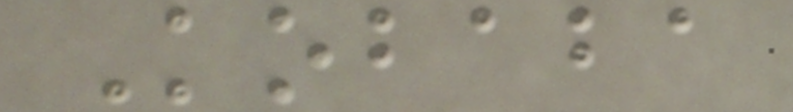Kobaba
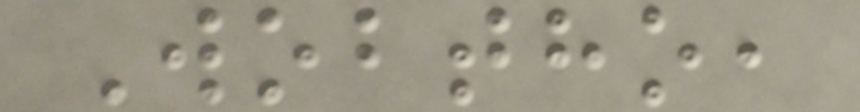Wobtho,
